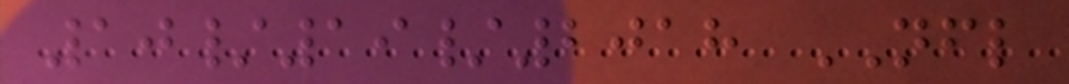10/19/2018 NFL
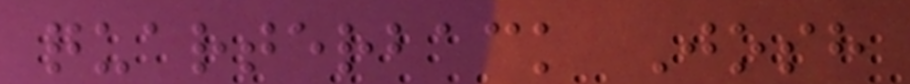quarterback Josh
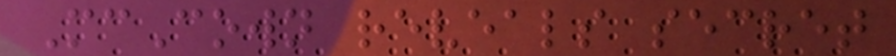McCown reveals secret
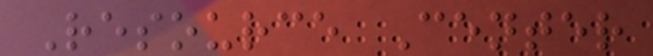Resource Center
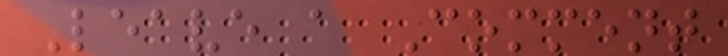Leave a Comment
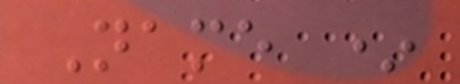Name *
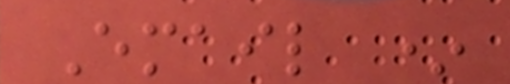Email *
